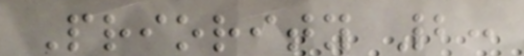Priority 2:
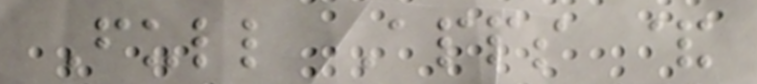Full Apps &
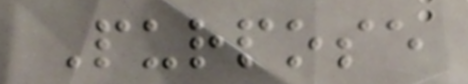Purpose
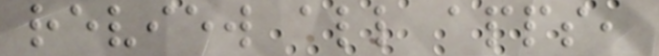review all apps,
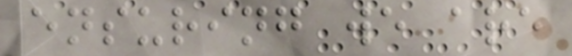ensuring we are
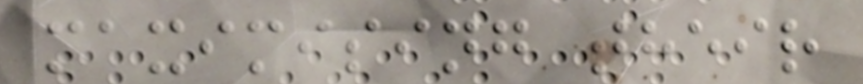maximising their
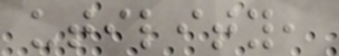utility,
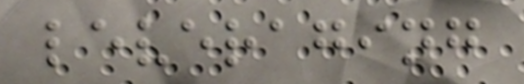leveraging
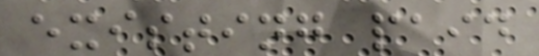existing paid
